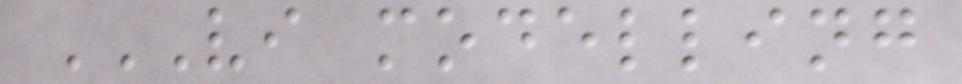VI MODELLING
